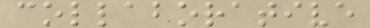collaborative
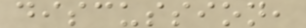discussion,
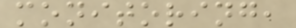monitoring,
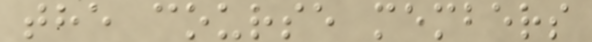the course members
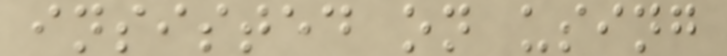insisted on using
